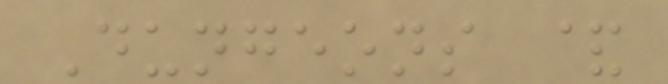Dungeons &
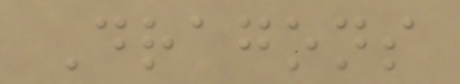Dragons
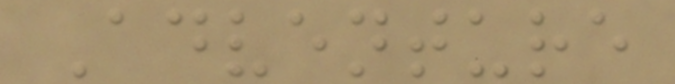Adventure
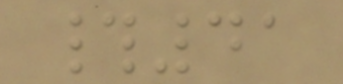#41
